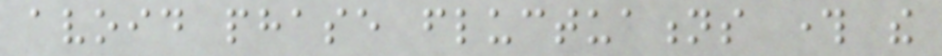avoid phase fluctuations through the
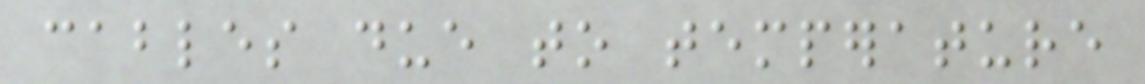cables due to temperature
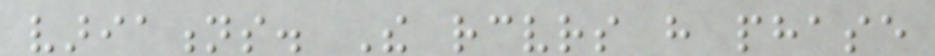variations. The receivers have phase
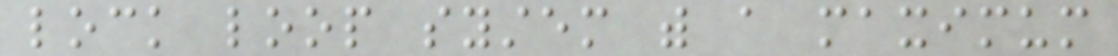lock loop system with a maximum
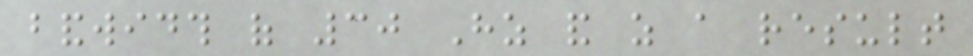bandwidth of 30 Hz and as a result
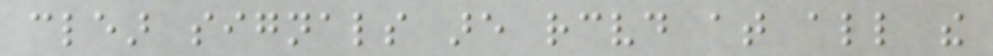clear signals are received at all the
